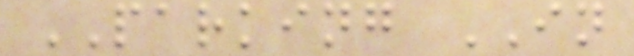PARKING IN
